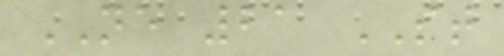NE 21 ST
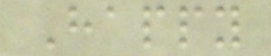Happy
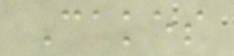Cakes
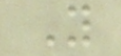Y
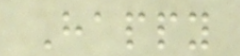Happy
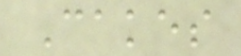Cakes
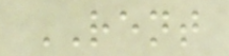RENT
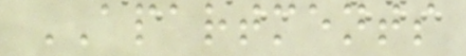APARTMENTS
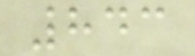843
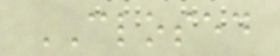CLOSED
